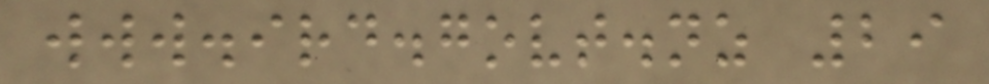www.ird.govt.nz 29
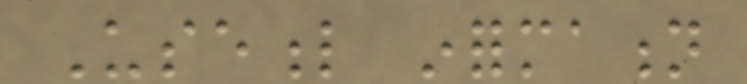Useful information
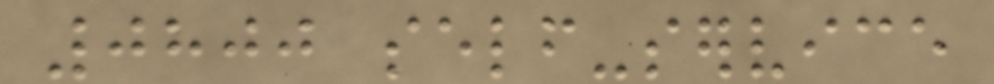0800 self-service
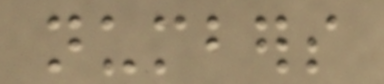numbers
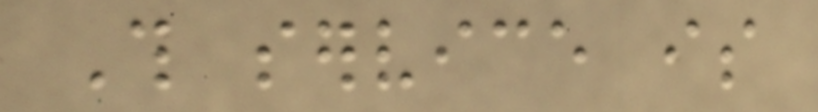This service is
